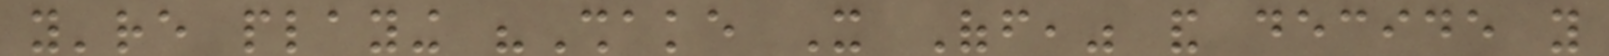you're playing "Shake It Off," and decide you
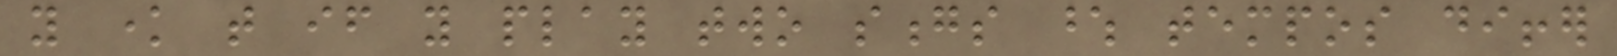you know that if you play two songs whose tempos differ
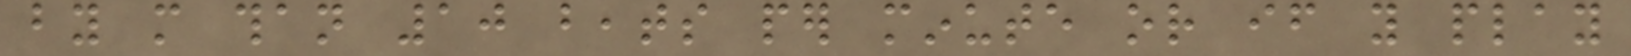by more than 10 beats per minute or if you play
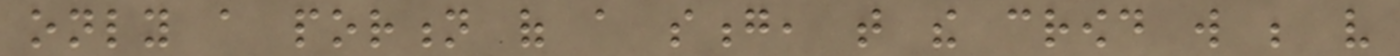only a portion of a song, that the crowd will be very
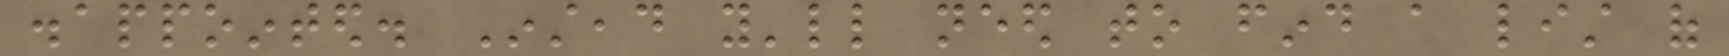disappointed. Instead you'll need to find a list of
